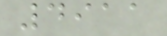4911
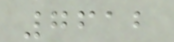7612
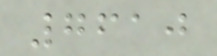7610
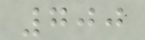700
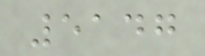5147
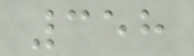358
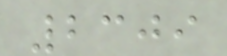2309
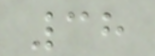38
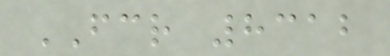FCR 8312
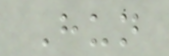Hun
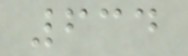634
